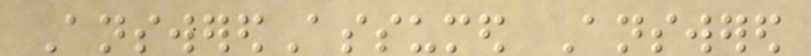AnsweredAssumed Answered
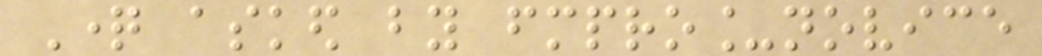Question asked by fmpro_novice
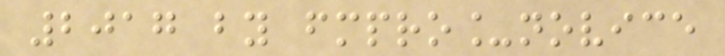2017 by fmpro_novice
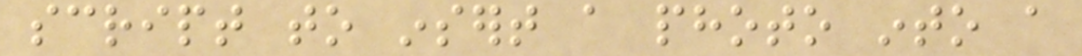script to insert a photo into a
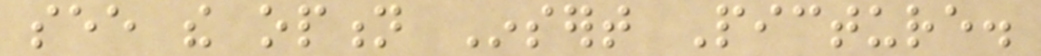see the option Insert Picture.
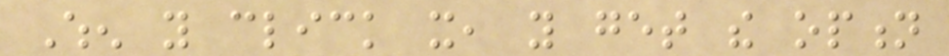When you click it, you get the option
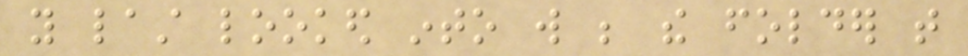you last looked into will be the folder that
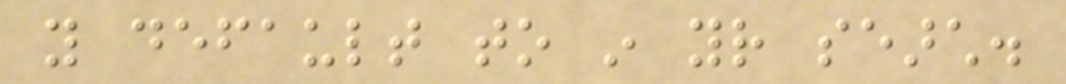you default to in your search.
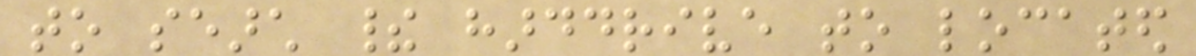to search their harddrive to located
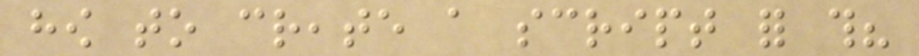how to create a script for this?
